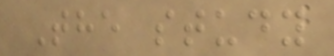The study
